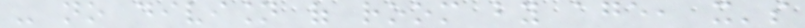- no division of room by age, it's
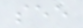see
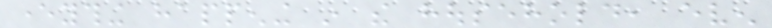everything happening in the household, even
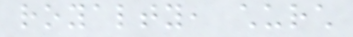royalty, church
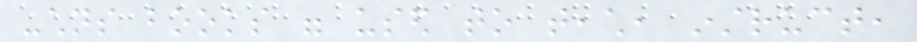-childrens books were used to teach, instruct,
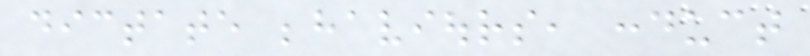dictate behaviours, conduct
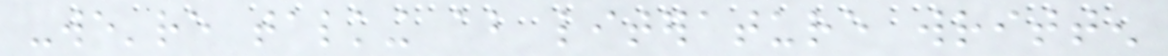-we're talking about literature written
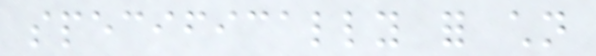specifically for children
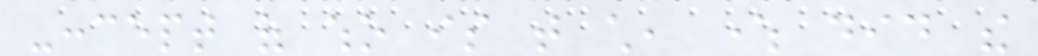-concept of who is that child, where did the
